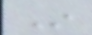In
